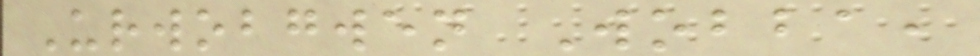Urwobgwen Wobba,
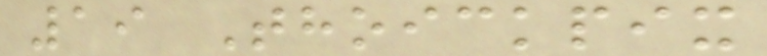19 Thoickpix
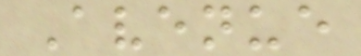Avenue
